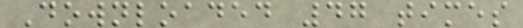Downloaded 47 times
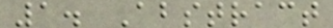1. Abstract
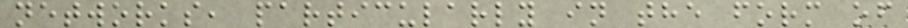networks, particularly in the form of
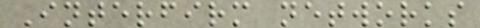Interfirm networks
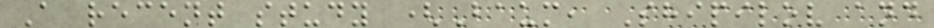A recent study (Baum, Shipilov and
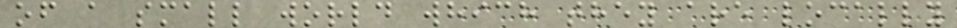of a small world which they are locally
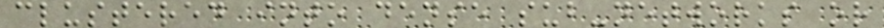clustered into dense sub-networks or
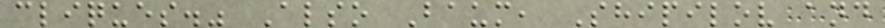cliques." Also Baum, Shipilov and
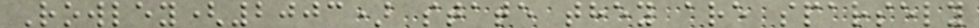Rowley(2003) state they are sparsely
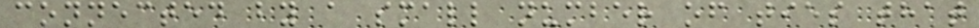connected by a small number of ties that
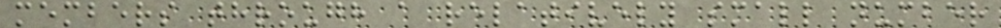members through a relatively small number
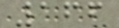166
